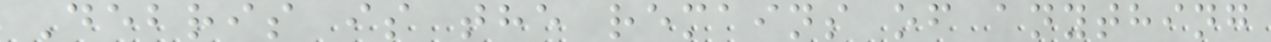Debris is the remains of anything
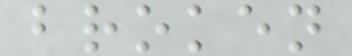broken
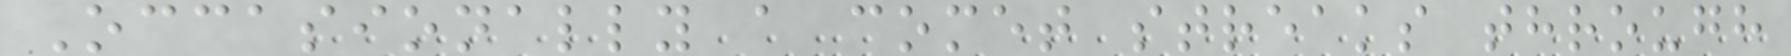Occasionally a comet streaks through
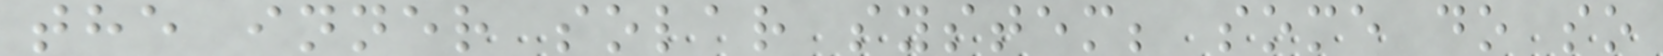the inner solar system; some do so
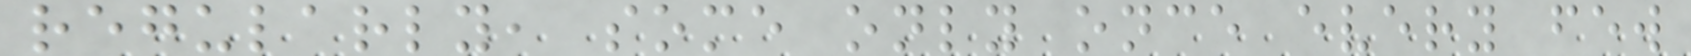regularly, some only once every few
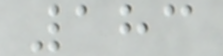183
